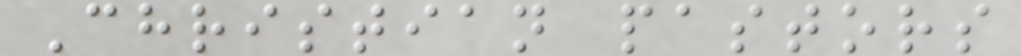Christian pastors
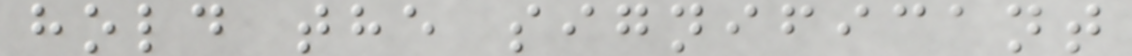hold the significant
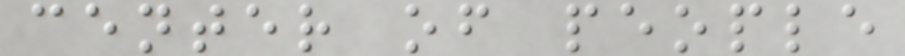center of people
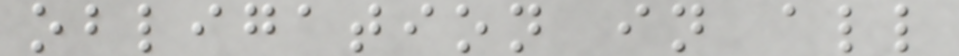obligation in all
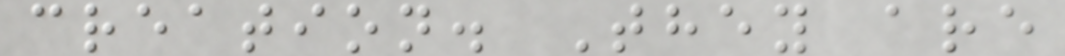creation. They are
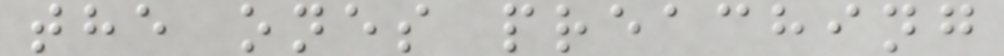the ones preaching
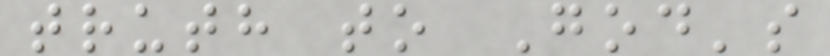truth to God's
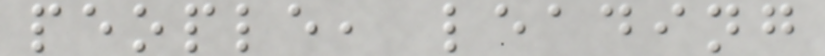people, leading
